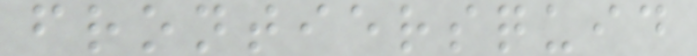frontiersquid
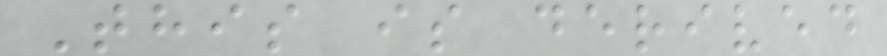This is derived
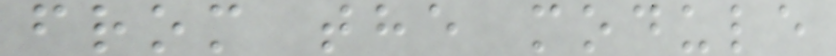from the module
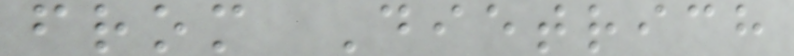from Dietrich
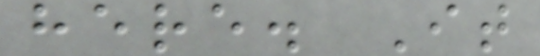here. It
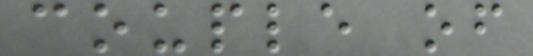couple of
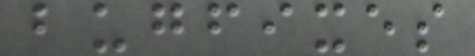bugfixes
